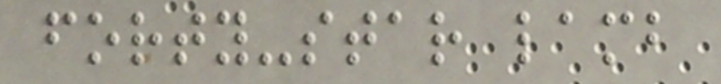forty-star lamb
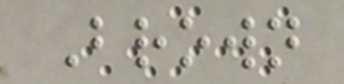Brown
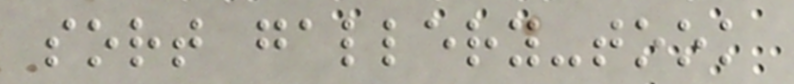sort gallery-took
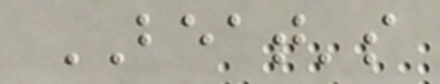BEAT's
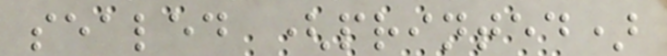sealed (printed)
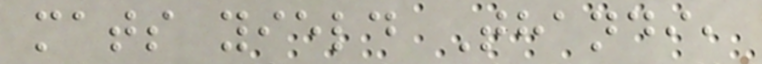mats yield Thandi,
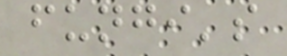fungi's
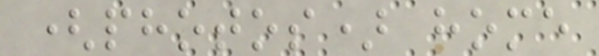(photos) home
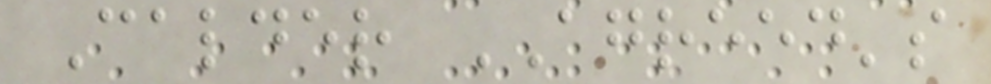Calder AGREED's
